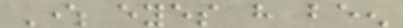Where eyes have been
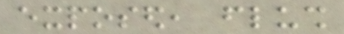exposed, flush
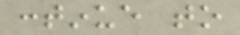continue to
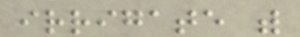irrigate with
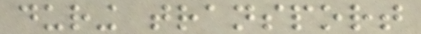during transport
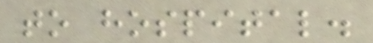to hospital.
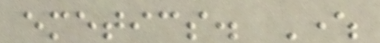emetics. Where
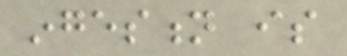ingestion is
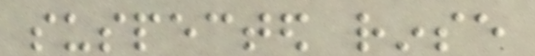suspected rinse
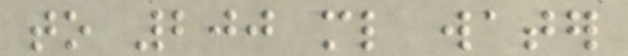to 200 ml water
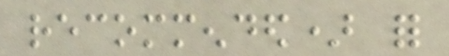recommended) for
